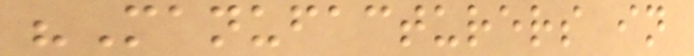"Manufacturers in
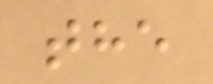the
